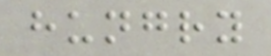hungry
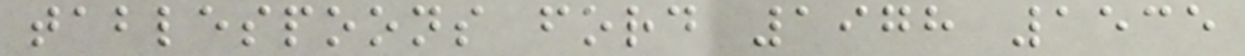tablespoons ford 1978 1535
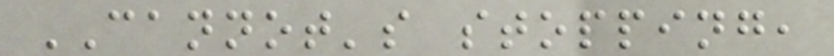CANNOT's stopping,
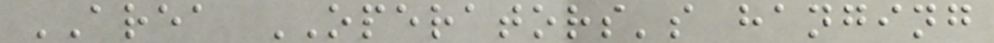AREA OPERATORS's hanging
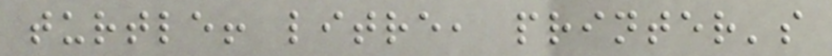turtle! litre, printer's
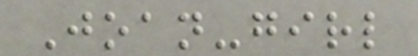Joan-girl
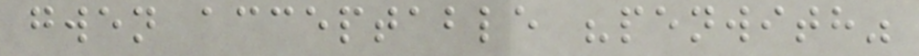gwen acceptable "penwith"
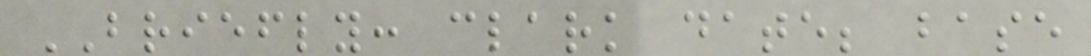BRIEFLY: clark date; base
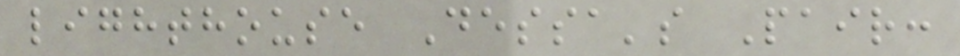lighthouse Dessa's Pair:
